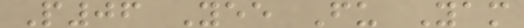P06 Yee Fu Yam
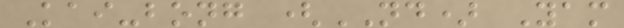Kai-bong (ND) Yam
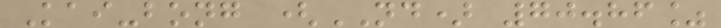Kai-bong (ND) 70.86%
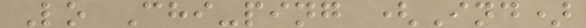Lo Chi-ping (Ind)
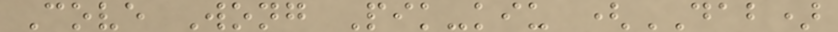Cove Wong Pik-kiu (DAB)
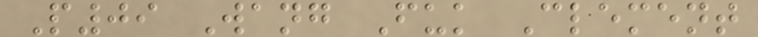P09 Wang Fuk Clement
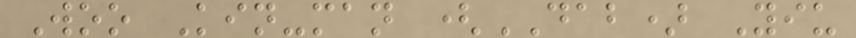Woo Kin-man (DAB) Yiu
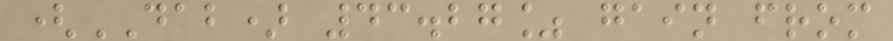(DAB) 43.27% gain from
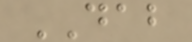DAB
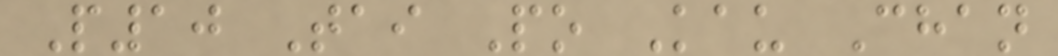P10 Tai Po Kau Chan
